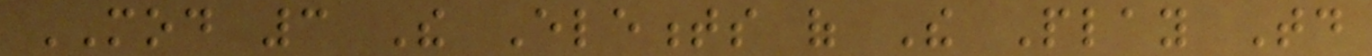MOD 3 The Elements of The Play Today
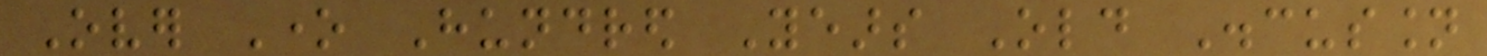Over One Hundred Years Old Discussion
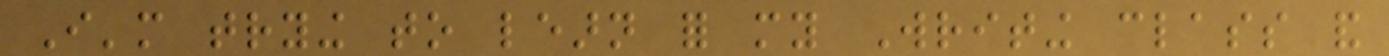I'm trying to learn for my Writing class and
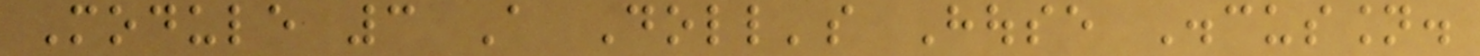Module 3 A Doll's House Discussion.
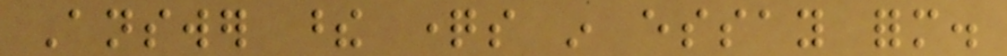Answer these questions in essay form.
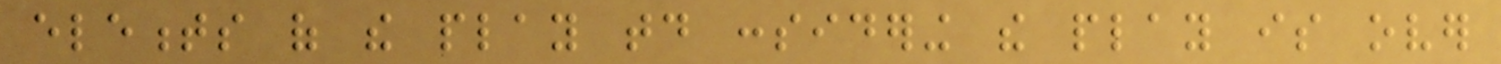elements of the play today considering the play is over
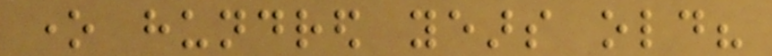one hundred years old?
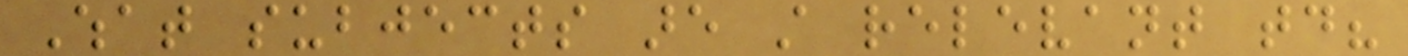What subjects are still relevant today?
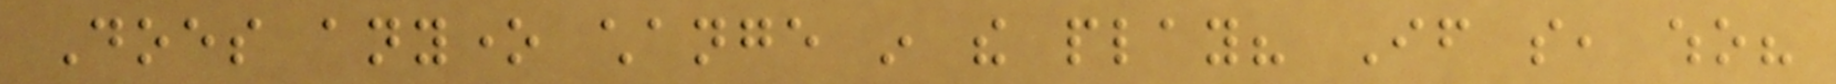Does anyone change in the play? If so, who?
